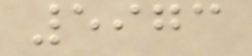5973
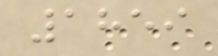1859
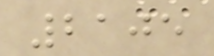2105
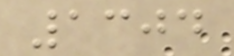1304
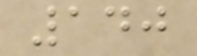140
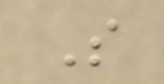S
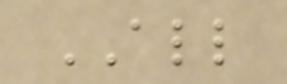ALL
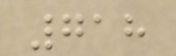718
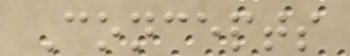Concepts
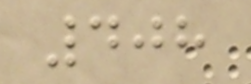408
